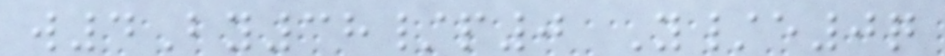w4By38/p0 Y/e0q
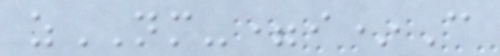zNM-=i*C
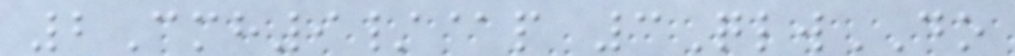2Cmh9/@p 3QlwDO
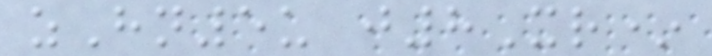zHn5u j8Xr*
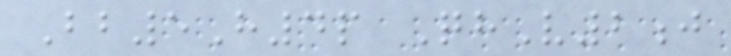Bb5H4p QhV2j
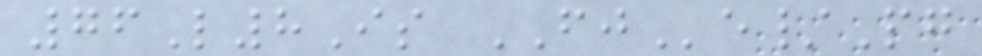76L8Is FJe/Pg
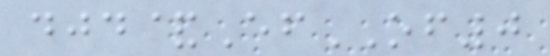djd&EfOF0
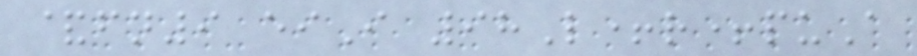&fn9 eiI 98L+r+puA
